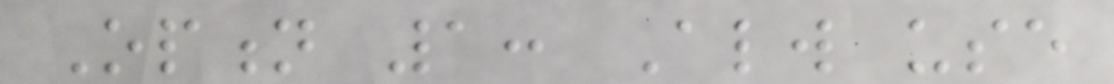Option 1: Always use
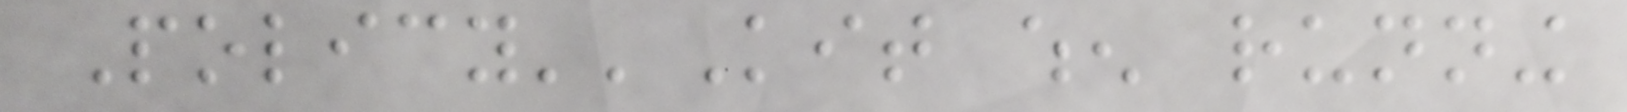Policy''Kit when running
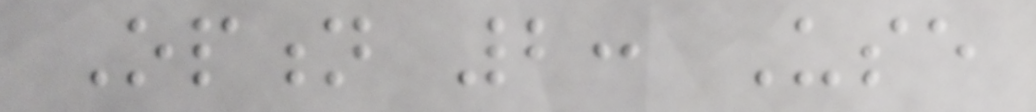Option 2: Use
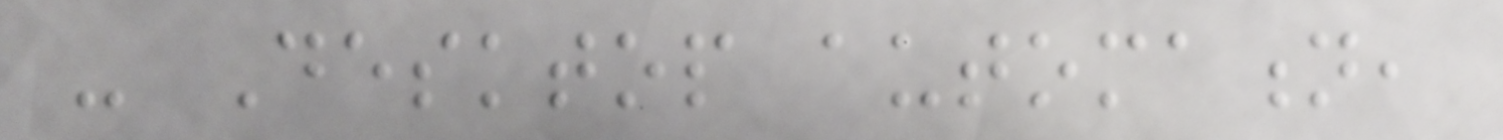- Desktop automation,
